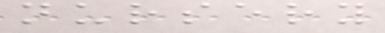nursery
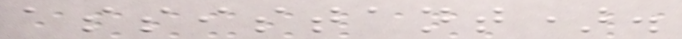assistant).
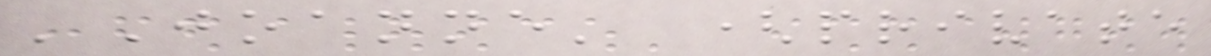'Joanne' (private
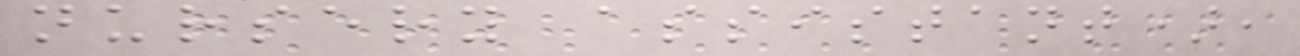nursery assistant),
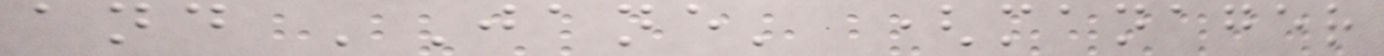and 'Jane' (manager
